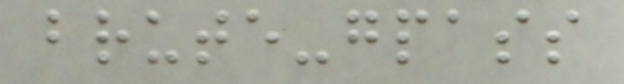brute-gpass
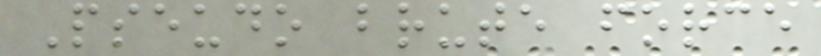Pseudo brute force
